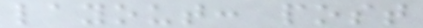layout: post
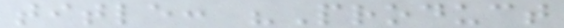title: "Product
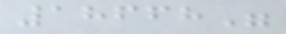18668"
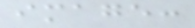image:
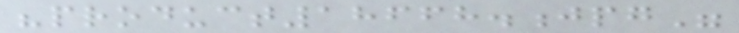"product18668.jpg"
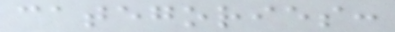categories:
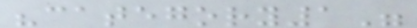"category1"
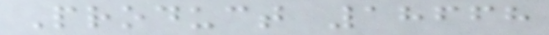Product 18668
